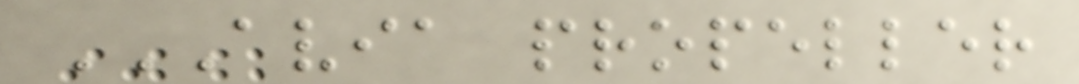AVIA PROPELLER
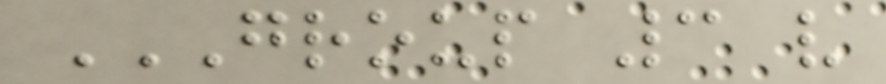GROUP 3 V
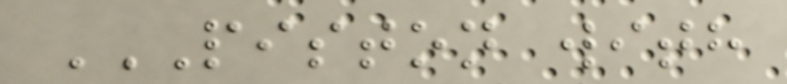PISTON WITH
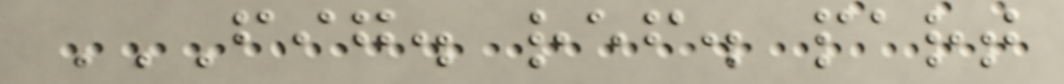FIG. REF. PART
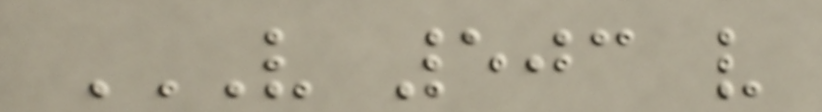V 503 V
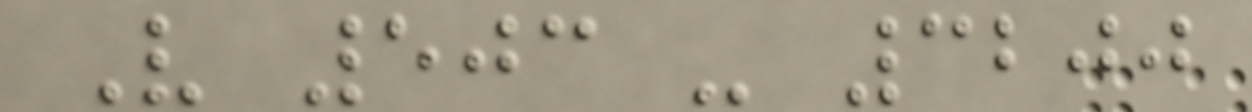V 503 - 3200
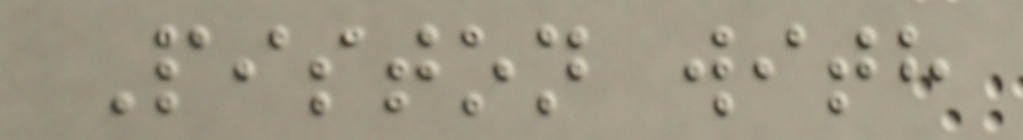Piston with
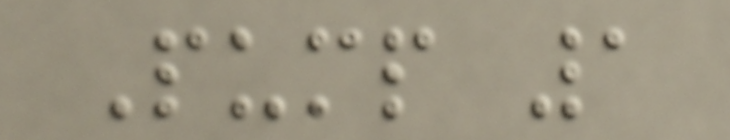Pump 1
